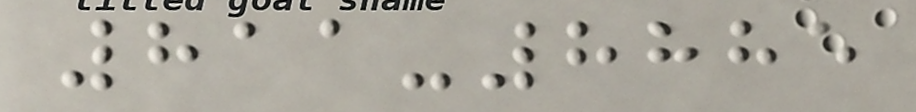811-8885
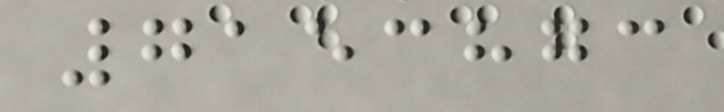7153873
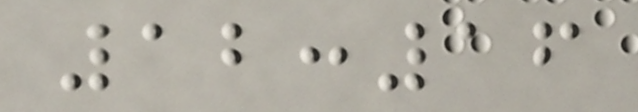12:16
